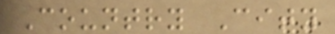Country City
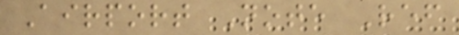Airport Note Ref
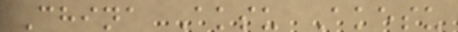China Aksu Akesu
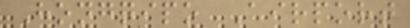Hongqipo Airport
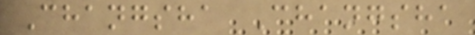Changsha Changsha
